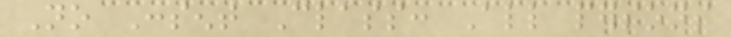No Consent Class: All persons
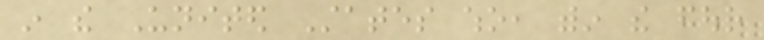in the United States who, within the four
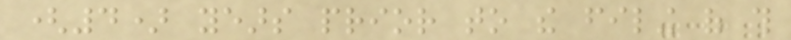(4) years prior to the filing of this
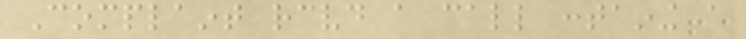Complaint received a call containing a
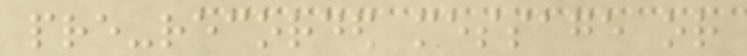pre-recorded message or
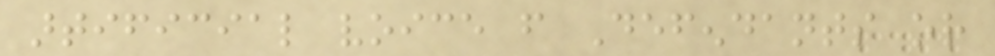artificial voice from Defendants or
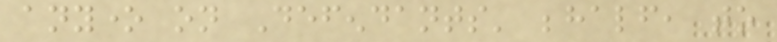anyone on Defendants' behalf, to
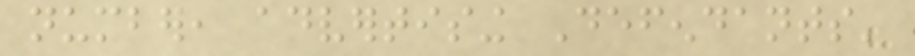number, advertising Defendants'
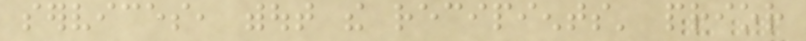services, without the recipients' prior
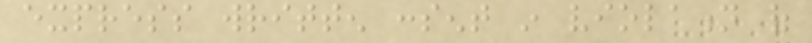express written consent in violation of
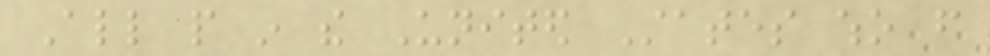All people in the United States who from
